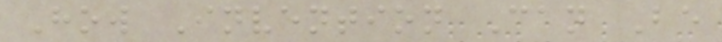How Invention Can Be
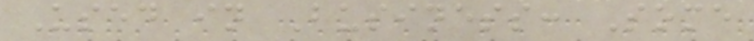Used in Business: Some
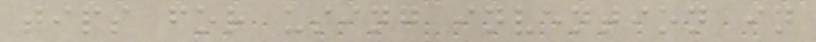tips for using invention in
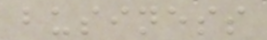business
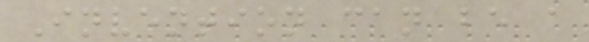Invention can be a
